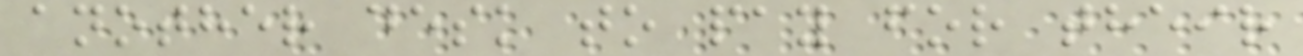another desk to pay for their
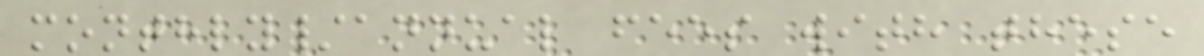monthly/annual fees with these
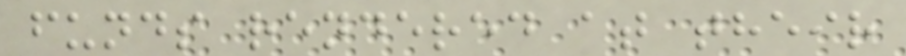funds rendered at their
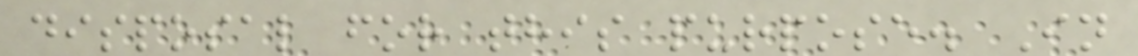disposal for this purpose. In
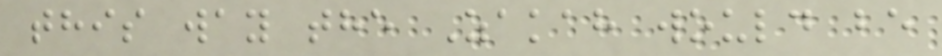this way the Zakah would be
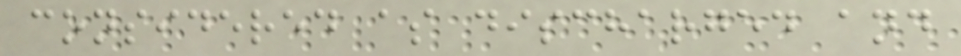considered as discharged and
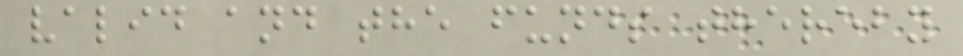valid and the funds thereby
